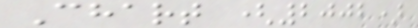Chart (2002)
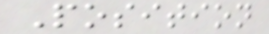Position
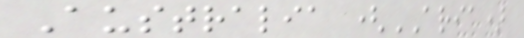Australia (ARIA)
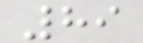89
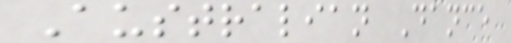Australian Dance
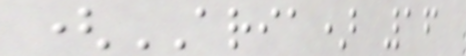(ARIA) 16
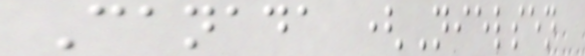Canada (Nielsen
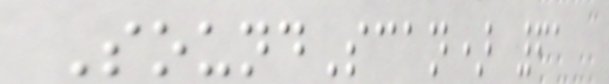SoundScan) 61
